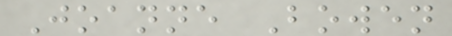Joanne Bowen
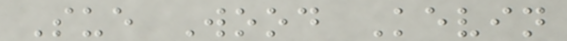Sue Wood Kevin
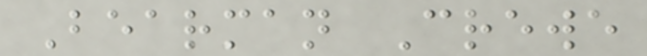Bearman Crewe
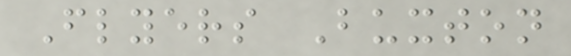Flyers Buxton
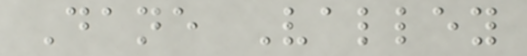Dane Valley
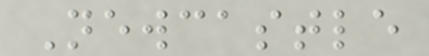Newcastle
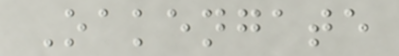Oakengate
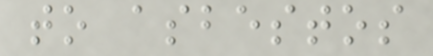to asbestos
